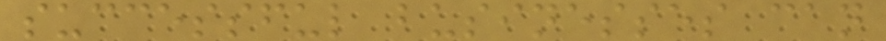successful businesses can
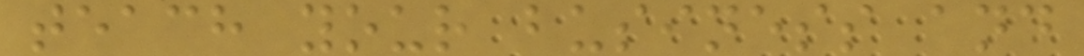teach your business and
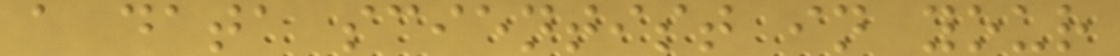a data scientist in your
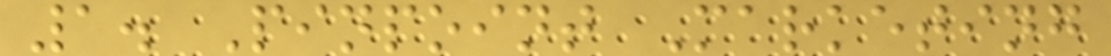1. Pinpoint Marketing
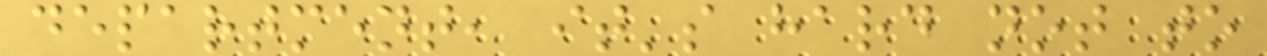department, it's hard not to
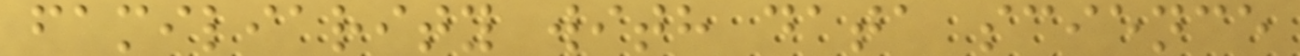familiarity with data science
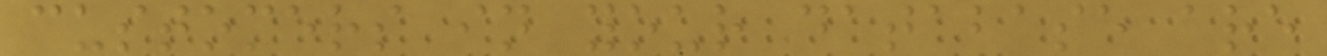customers in your database are
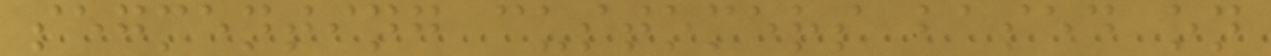segmenting customers based on
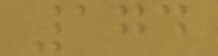174
